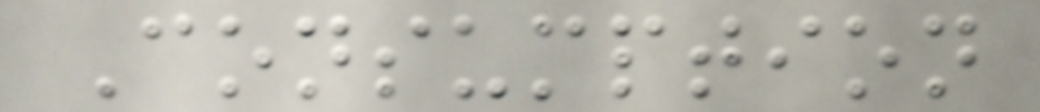Consumption
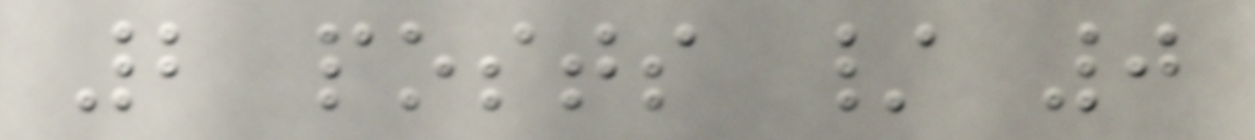2 posts / 0
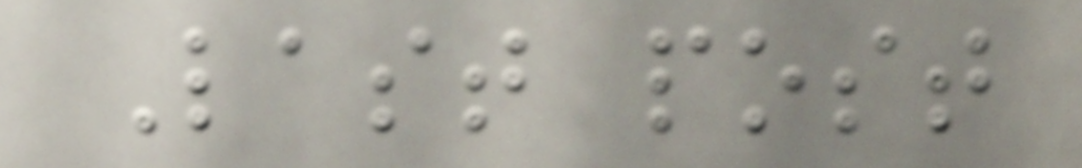Last post
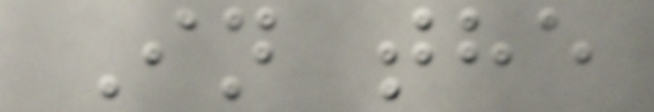In the
